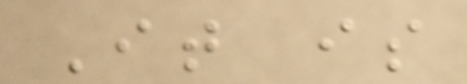It is
